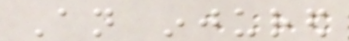An injured
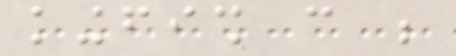kingfish can be
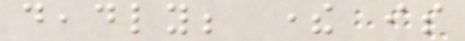deadly; there is
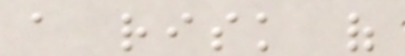a risk of
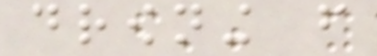drowning from
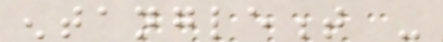entanglement -
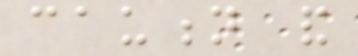caution and
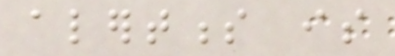alertness is
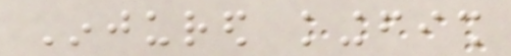Injured kingfish
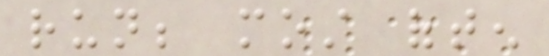run; most often
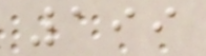199
